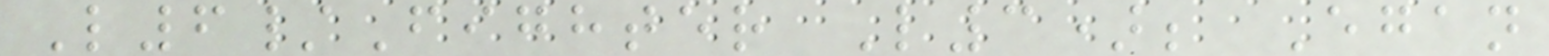L6/Fighter L3); Egan
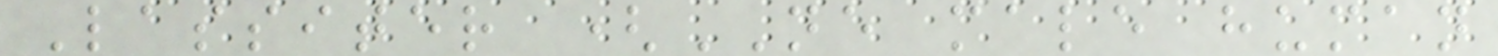Lassiter (NE male human
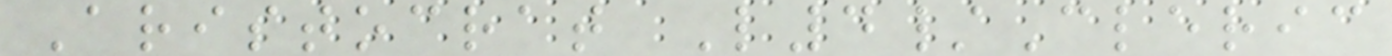Aristocrat L4/Cleric
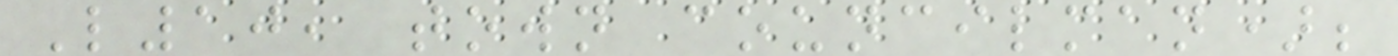L10, town councilman);
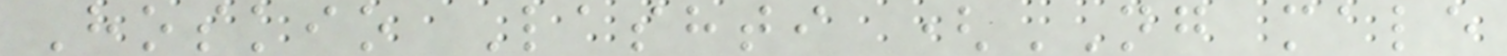Hoskio Lashti (NG male
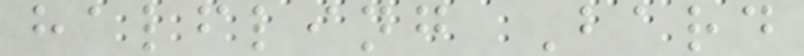halfling Bard
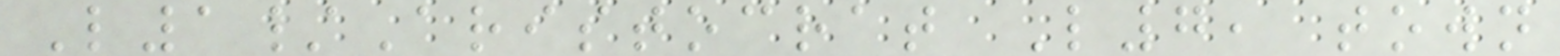L1/Aristocrat L7, town
